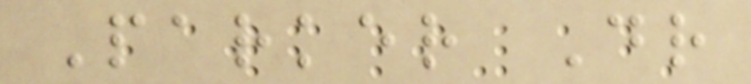Parker Dr
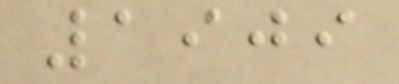1909
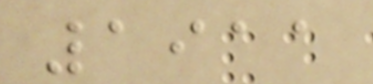1911
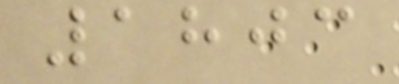1803
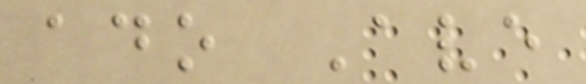ado Ave
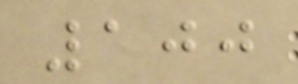100
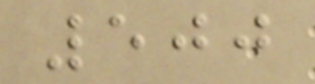500
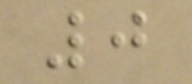0
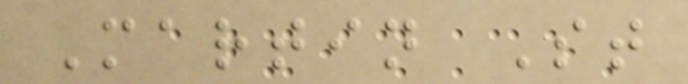Martin St
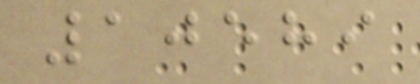10589
